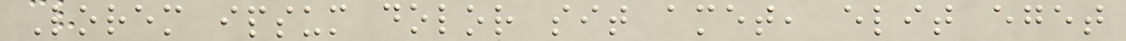Lorem ipsum dolor sit amet, elit eget
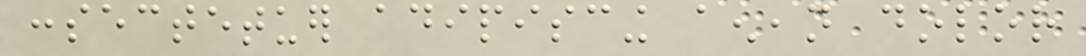consectetuer adipiscing aenean dolor
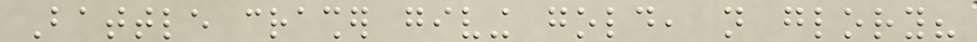Battle crasher giving gold, not glory?
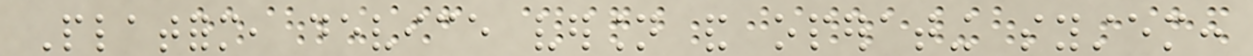Platform, device version and operating system:
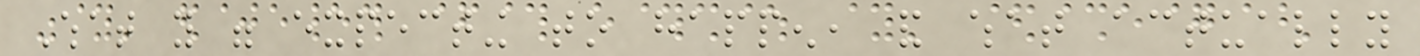What you were expecting to happen, and what actually
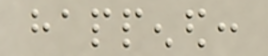happened:
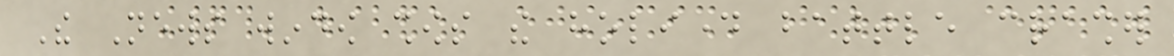The News window shows the holiday battle crasher
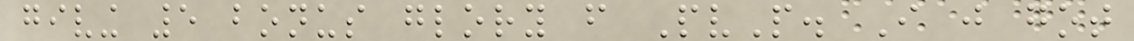giving 5 bonus glory from PvP. I just got
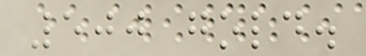500 gold.
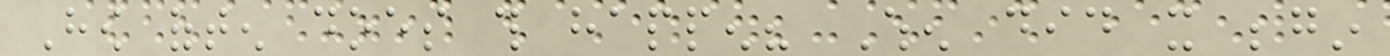How often does this happen? When did it begin
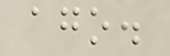ago.
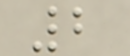2
